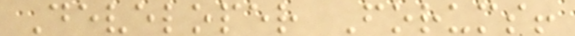Developer Forums!
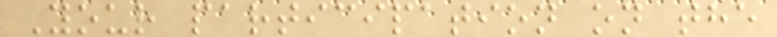Your participation on the
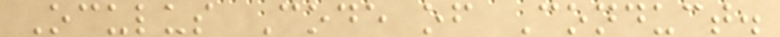Oculus Code of Conduct.
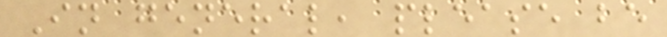In general, please be
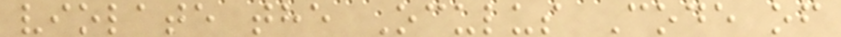violate the Oculus Code of
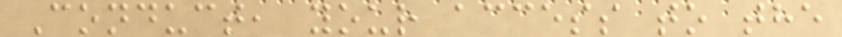Conduct, your access to the
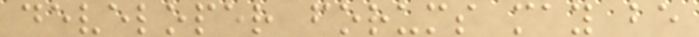developer forums may be
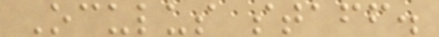Oculus staff.
